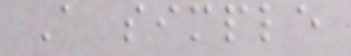A simple
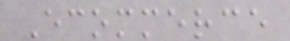Ecommerce
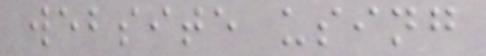website using
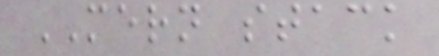MERN stack
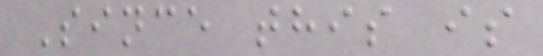Since this is
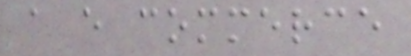a e commerce
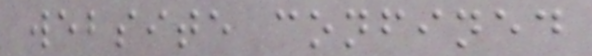website confined
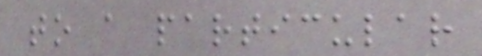to a particular
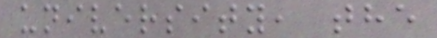university, the
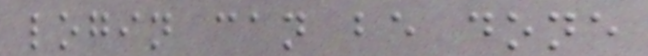login can be done
